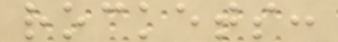rockets:
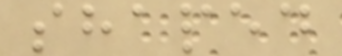shaped
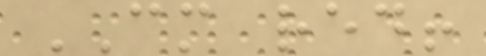CM red!
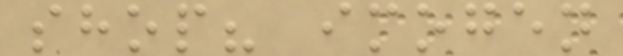shop? imogen
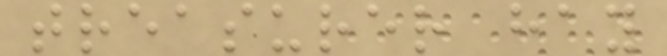treasurer hay
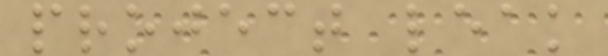project leak
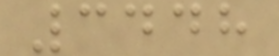3448
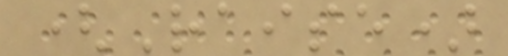(Raise)
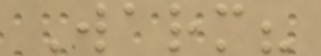Warm?
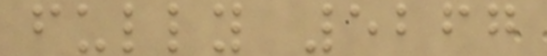fully 5267
